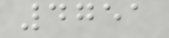4751
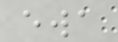ewa
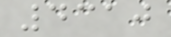4310
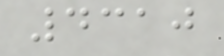4310
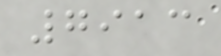7913
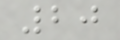20
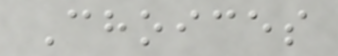Choices
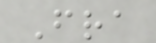Fra
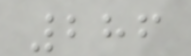286
